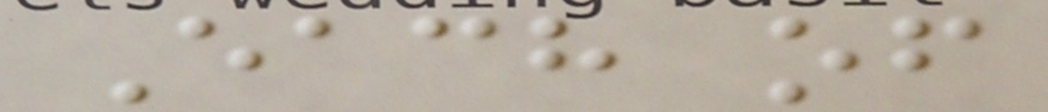Each of
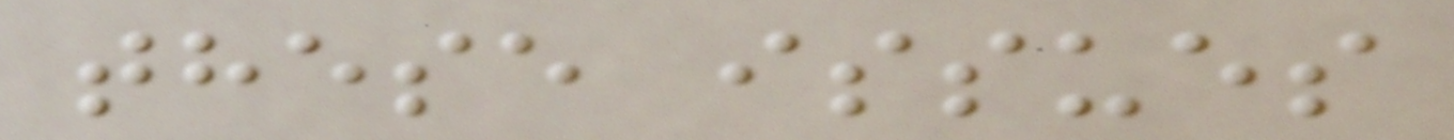these issues
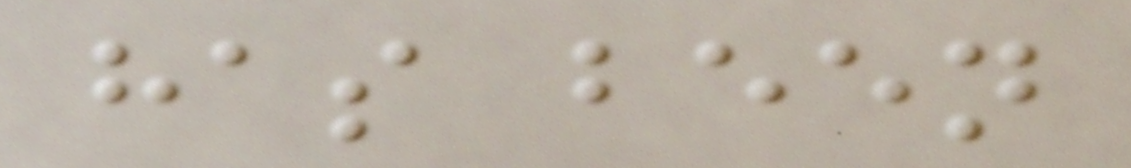has been
